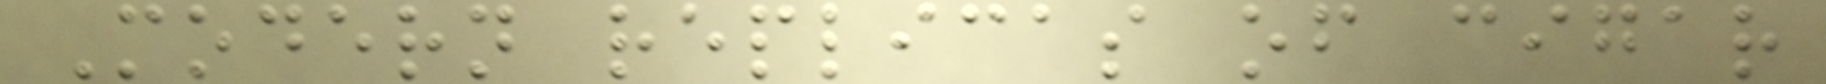Modern replicas of cigar
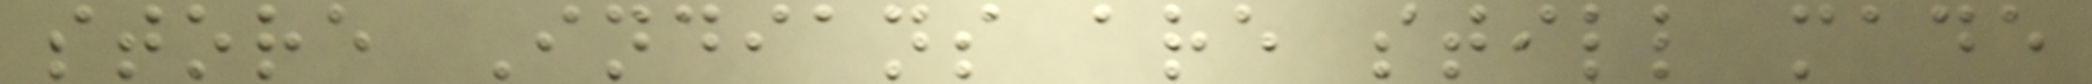store Indians are still made
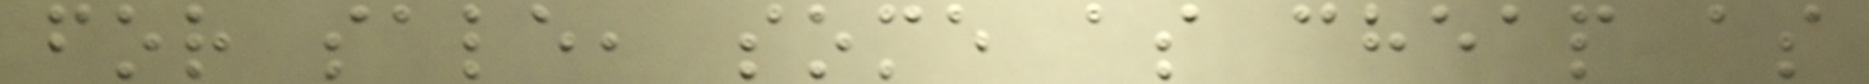for sale, some as cheap as
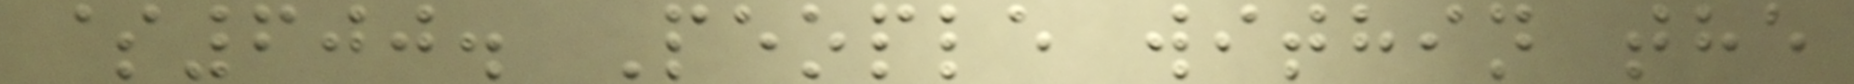$600. People within the
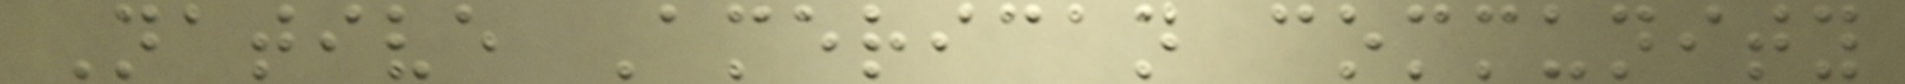Native American community
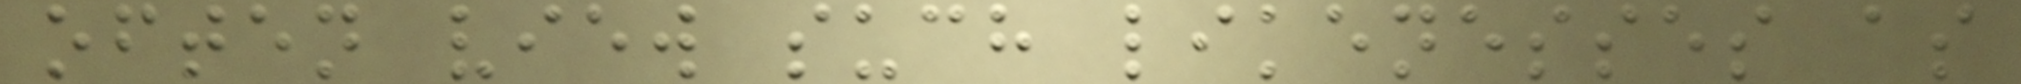often view such likenesses as
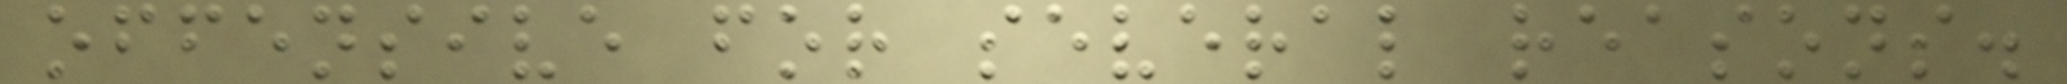offensive for several reasons.
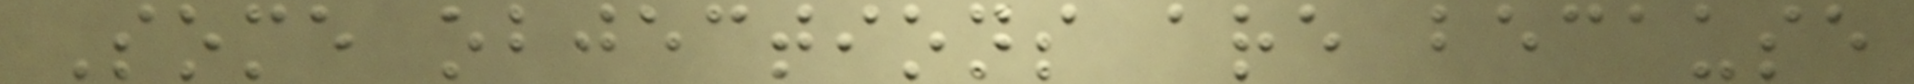Some objections are because
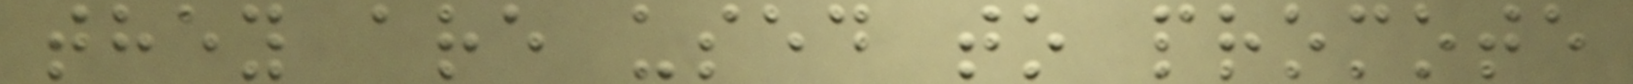they are used to promote
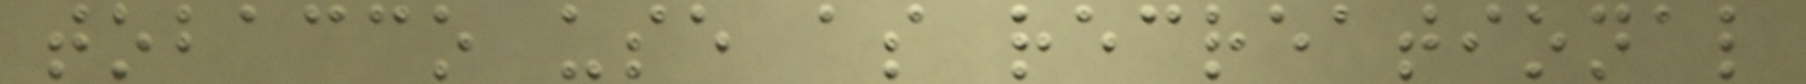tobacco use as recreational
